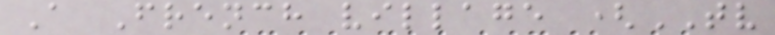A French village (TV
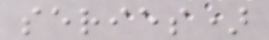series)
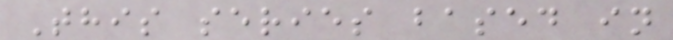This series based in
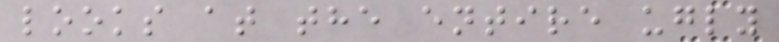looks at the entire ugly
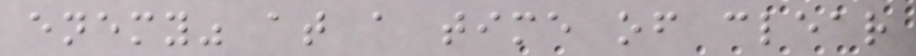enemy" at a time of clear
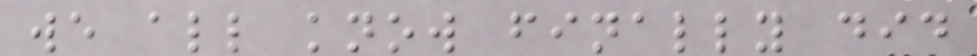we all know finally did
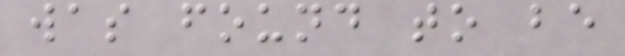was found to be
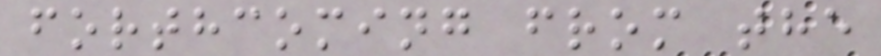forthcoming from the
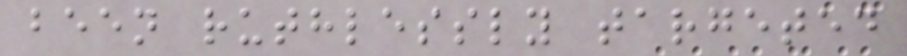been ruthlessly targeted
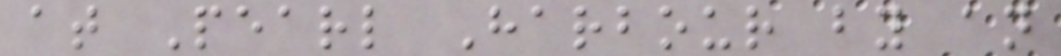at Pearl Harbour by an
